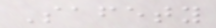Safety
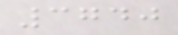3740
